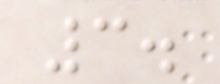3.
